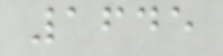1645
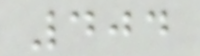404
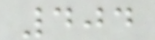404
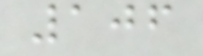106
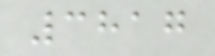3817
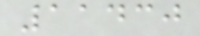11430
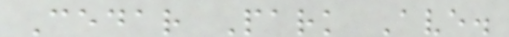Cedar Park Ave.
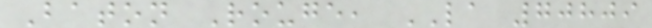Baton Rouge, LA 70809
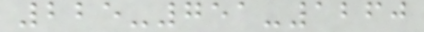225-751-1260
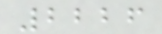2226
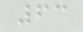63
